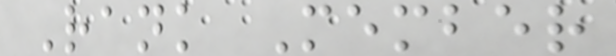Rank Member
